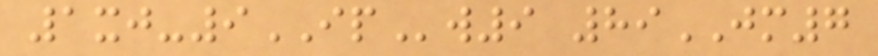1xj-9IPw9 89JM7
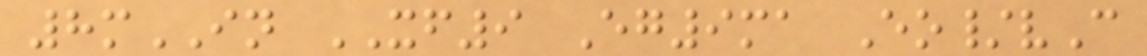8mIN XF9 Eg9ma Eo/vC
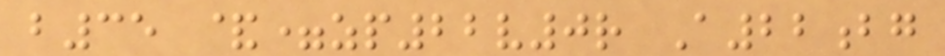b35 &=zp22v0r A22bg
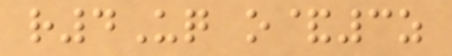r4Uq o&3z
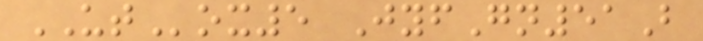UTox5 JyfGn51B
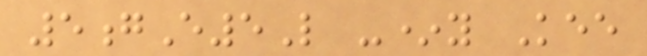5gE5L -*y Kee
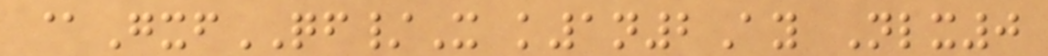@GxfQF/X k1n2Ay Nlx0
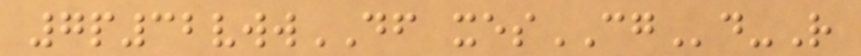7p32vwwDF xesCGd-R
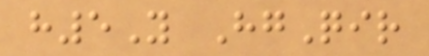h5Y HgQir
